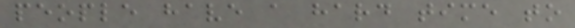people have a hard time to
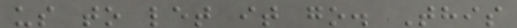us to let it go. This
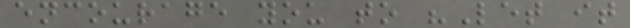encourage you to "Let it
